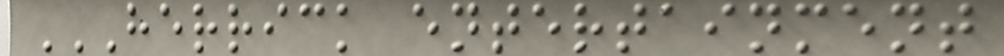HERRICK ENTERTAINMENT
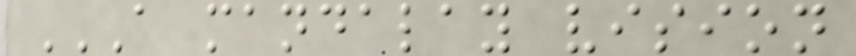A MANDALAY VISION
